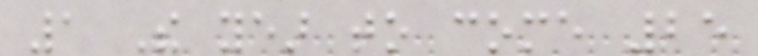1 The year to come 25
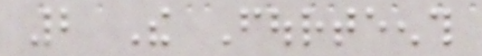2 The Fourteenth
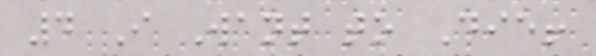4 I Want to Die!
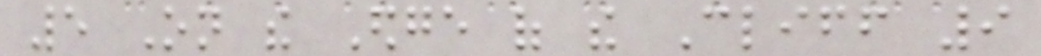5 On the Edge of the Cliff 9
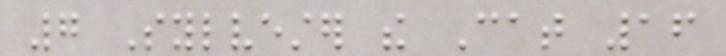7 Sylvester the Cat 16
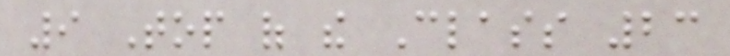9 Top of the Class 23
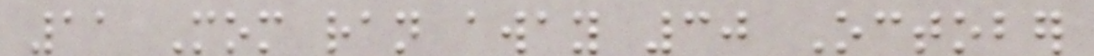11 Mom ran away 30 October
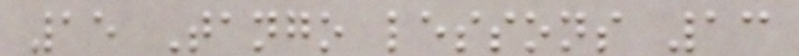15 Tango lessons 13
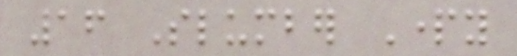16 Slumber Party
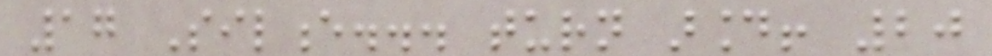17 Silence... turn around! 20
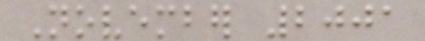November 2001
